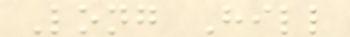Long Hill
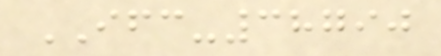IFC-38790
